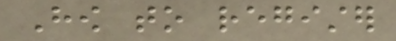How to register
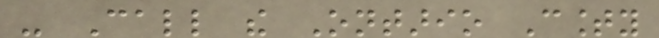- Call the Ontario County
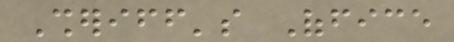Sheriff's Office
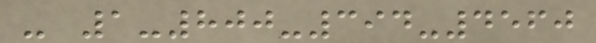- 1-800-394-4560
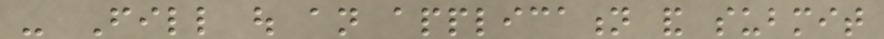- Fill out an application and submit
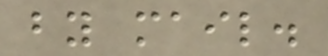by mail.
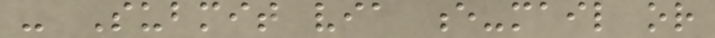- Submit via e-mail or
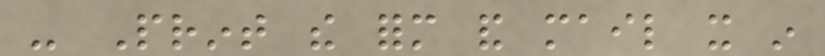- Print the form and mail it in
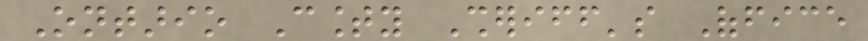Ontario County Sheriff's Office
